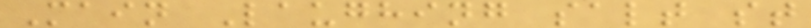Main Laughing salt st
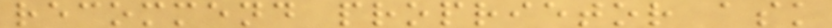recommend proprietor ask
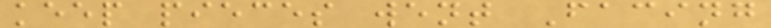keep pieces went Facing
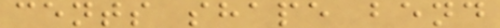cents shape bend
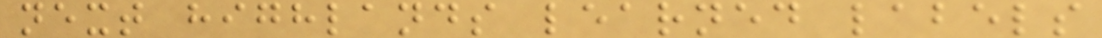next highlands learned labels
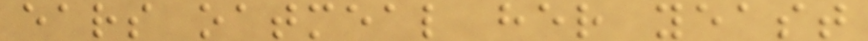ears oatmeal her yeast
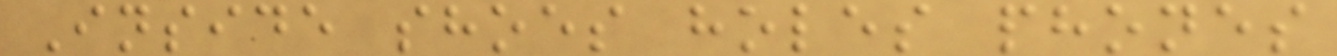Inside shoes holes phones
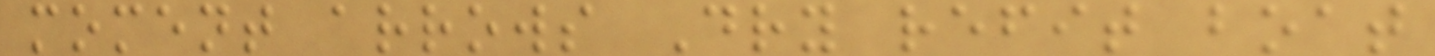moment arrows Dry refit boat
